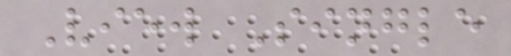View Single
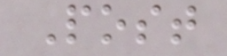Post
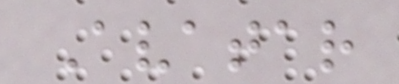Avatar
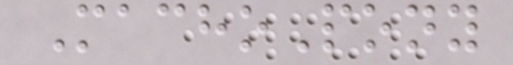MachoPony
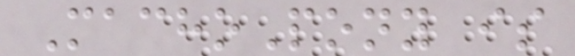MachoPony is
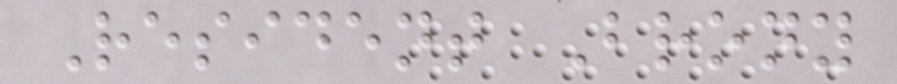Resident Brony
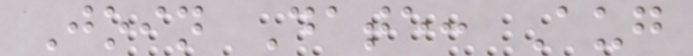Join Date: Aug
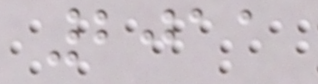2011
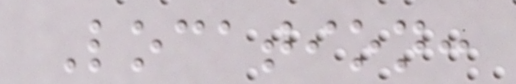Location:
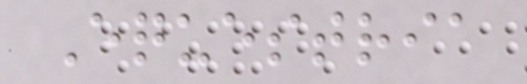Equestria
